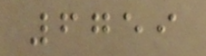6759
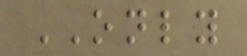ONLY
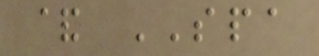& SPA
